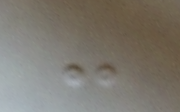-
